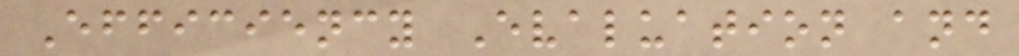Efficiency Evaluation and
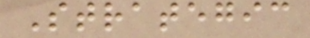Strategic
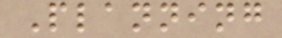Planning
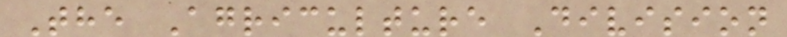The Agriculture Division
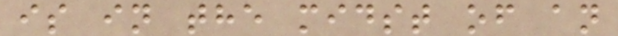is in the midst of an
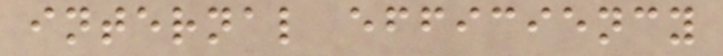internal efficiency
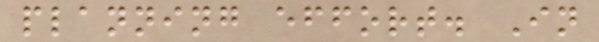planning effort. In
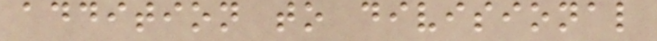addition to divisional
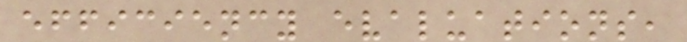efficiency evaluations,
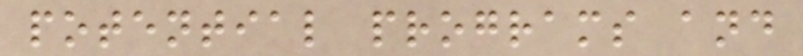potential programs and
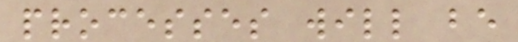processes will be
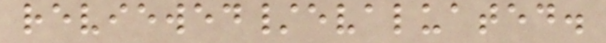reviewed/evaluated.
